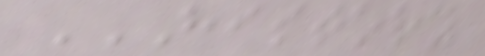HISTORY
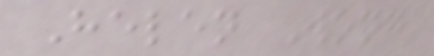Helen Wong
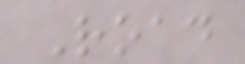Road
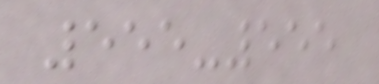555-555
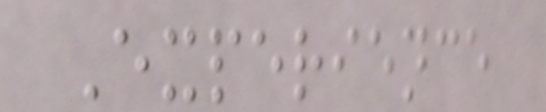Experience
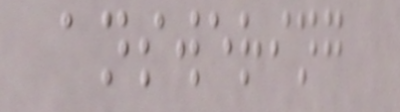answering
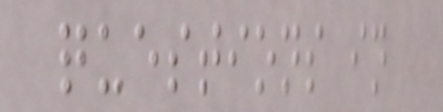questions in
